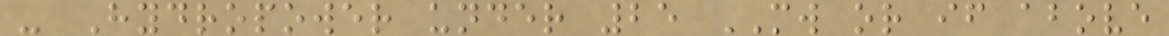- Hydropower under 25 MW or if above
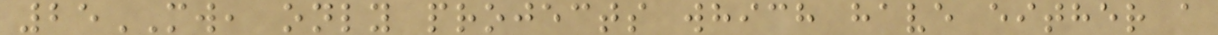25MW, only projects which have either a
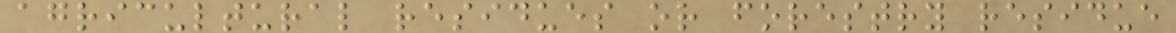agricultural residues or forestry residue
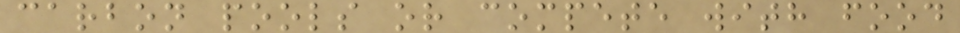carbon pools or compete with food
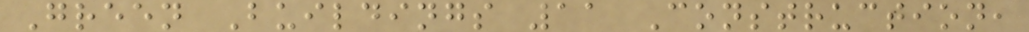Green Buildings 11 Construction,
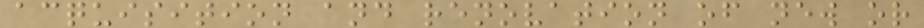acquisition and renovation of new or
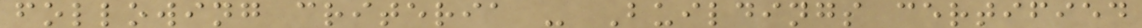following criteria - Buildings certified
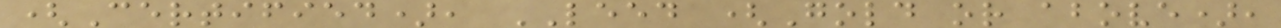(Certified), LEED (Gold or above),
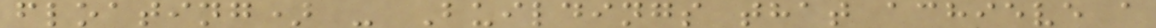floating) - Buildings that achieve a
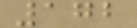172
